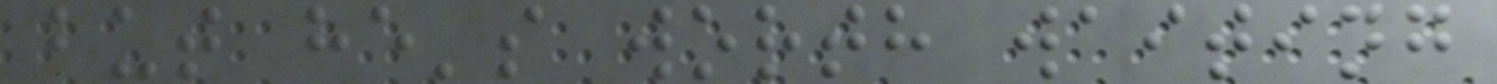but he's worth waiting
